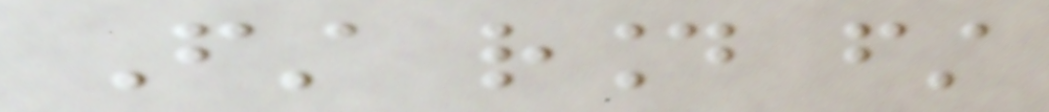First round first
